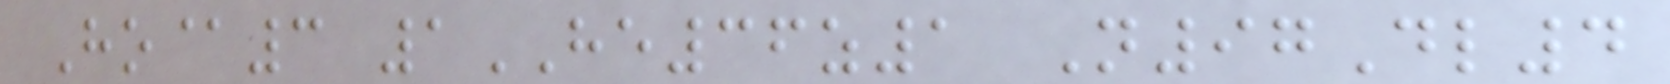Ho@3 1HE36z1 N97Dl4
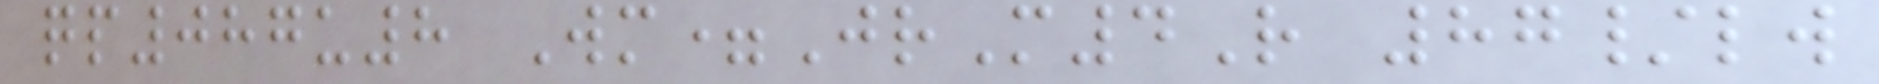qp087u8 Wm=JrM4R 87/lw
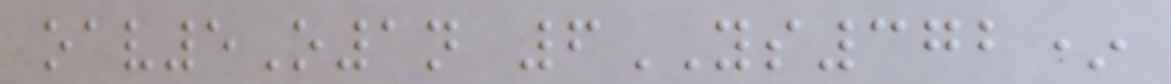oav5O1n 6YS372*
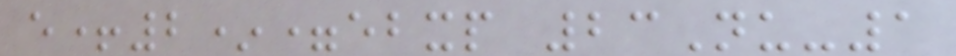e+2*=ebxp 23Nu-1
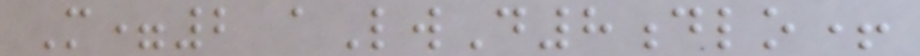M=2 aLwD8dlo+
